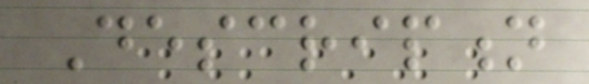Description
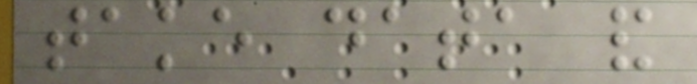take data and
